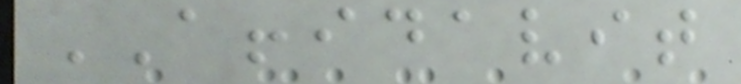AFFIDAVIT
